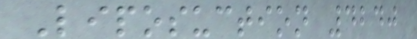Liposuction 4240
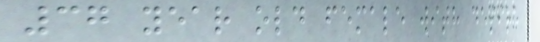37 year old female with desire
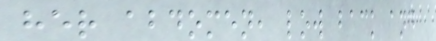her abdomen, low back and
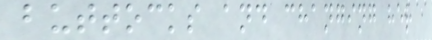buttocks and changing her
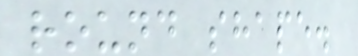round shape.
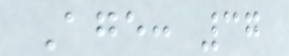Age: 37
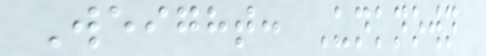Weight: Unknown
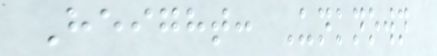Height: Unknown
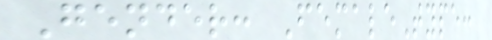Gender: FemaleType:
